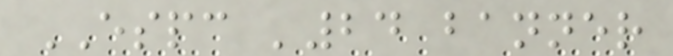ESPC '24 banner
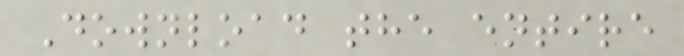Download the entire
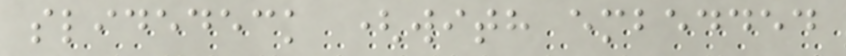slidedeck (with embedded
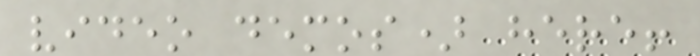video demos) here!
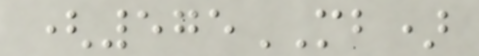(575MB)
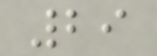29
